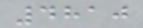4810
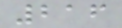216
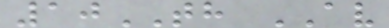10TH AV
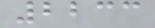2233
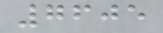7605
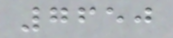7650
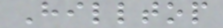Hilltop
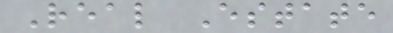Real Estate
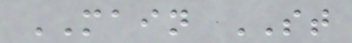MAIN ST
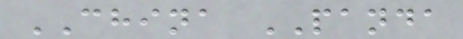CHINA PANDA
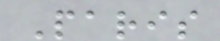Paris
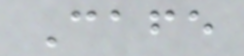Cafe
